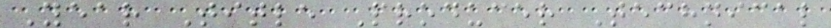Year Title Producer Technical
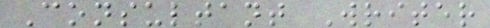Consultant Writer
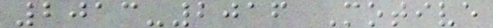2013-2016 Motive
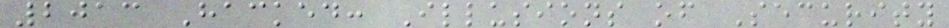2013 Hacked: Illusions of Security
